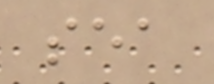sea
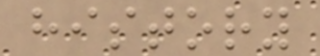history
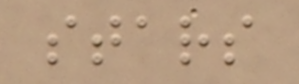stars
